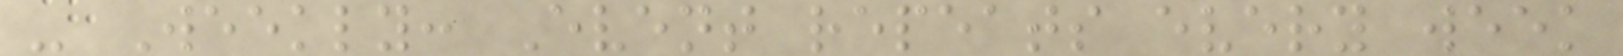- Weekly: Event repeats every week
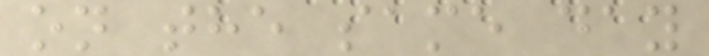on the same day
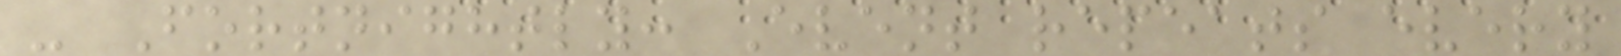- Fortnightly: Event repeats every
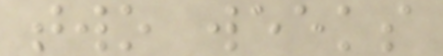two weeks
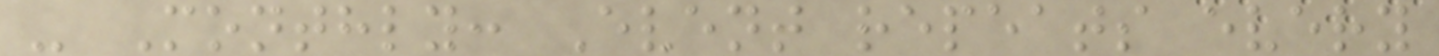- Monthly: Event repeats every
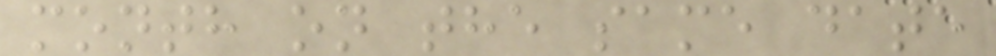month on the same date
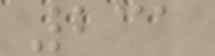231
